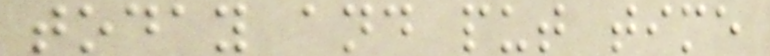today and put time
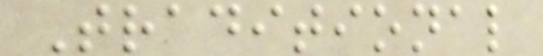Traditional
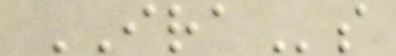IRAs
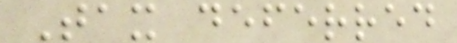Tax deferred
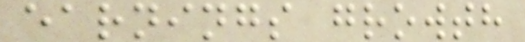earnings growth
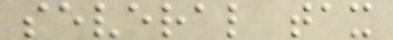several tax
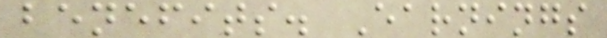benefits. Earnings
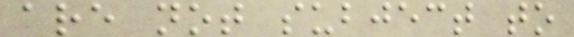are not subject to
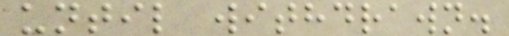until withdrawn.
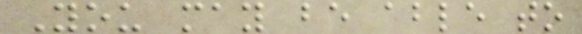You may be able to
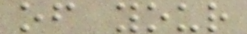of your
